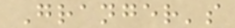Granger's
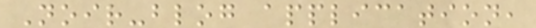Noir-blog application,
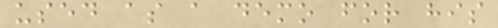used as a demo for his
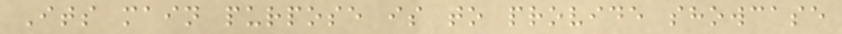Its main purpose is to provide showcase
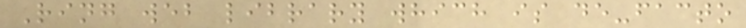Ring web library which is de-facto
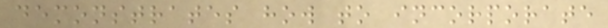demonstrates how to incorporate
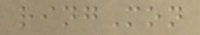ringMon
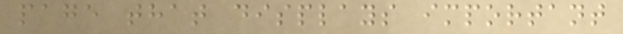page that displays important
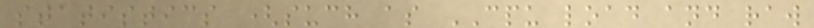statistics (such as CPU load and raw
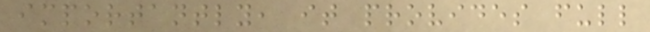importantly, it provides full
